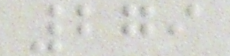279
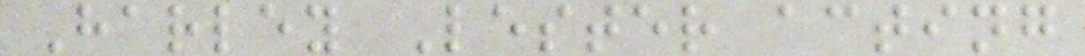Harley Lester acting
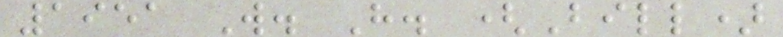1951 W. H. (Bill)
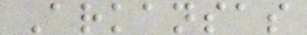Arkansas
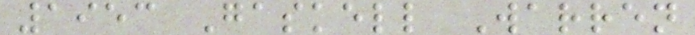1953 Gaskell Warren
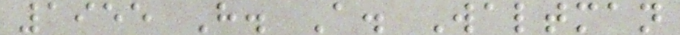1955 H. A. Waltman
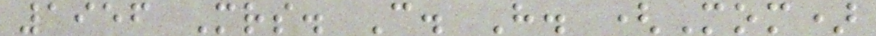1956 Mrs. C. H. (Mom)
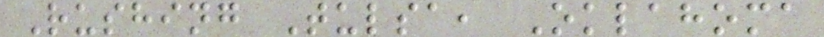Rushing Tulsa, Oklahoma
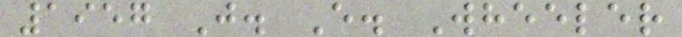1957 J. E. Wheeler
